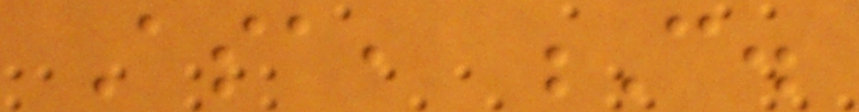Asa, C.
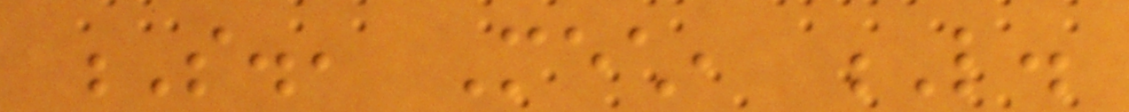S., Mech, L.
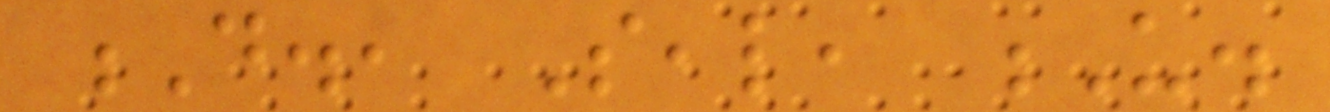D., Seal, U.
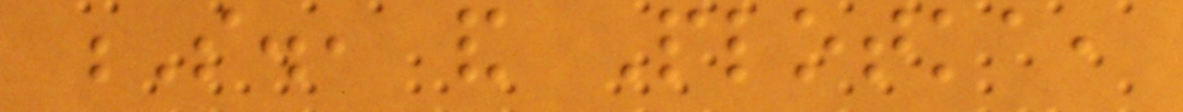S., and Plotka,
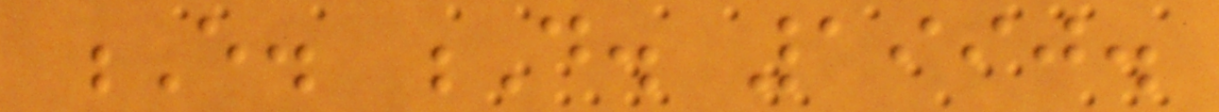E. D. 1990.
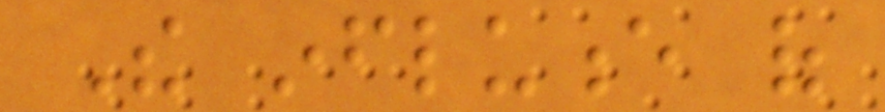The influence of
